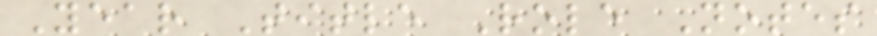Year Title Role Notes
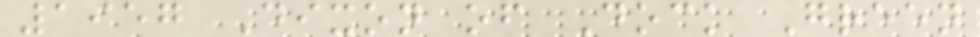1957 Dixon of Dock Green
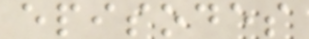episodes
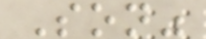Son"
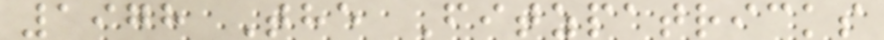1978 The Fitzpatricks
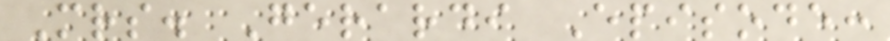Mrs. Gerardi Episode:
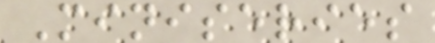Miniseries
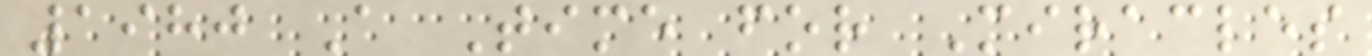1980 A Time for Miracles
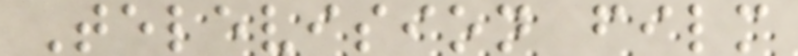Television film
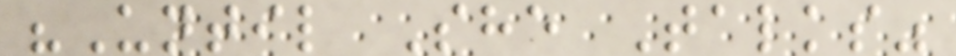"Until She Talks"
